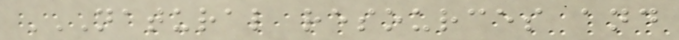NATURAL RESOURCES AND
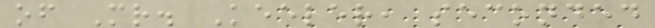of Mr. Keeler, seconded
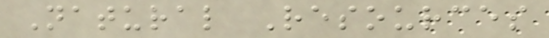Natural Resources
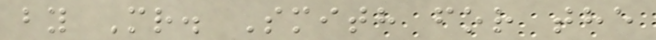by Mr. Smith for the
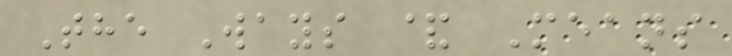The Ways & Means
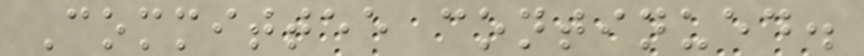Committee continued.
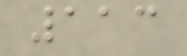113
